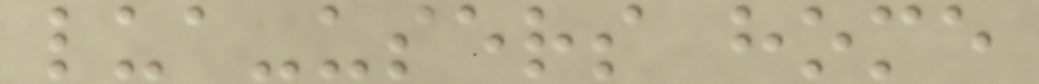lua-users home
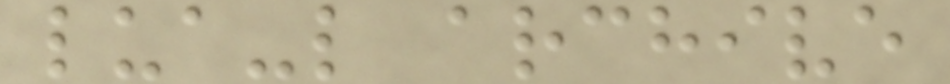lua-l archive
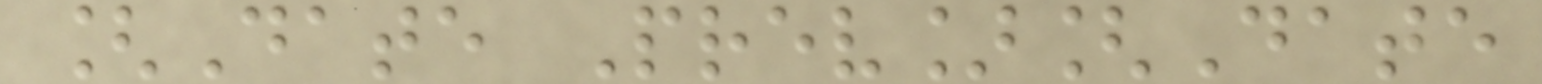[Date Prev][Date
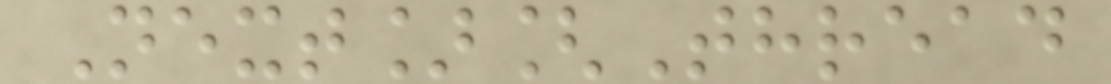Next][Thread
